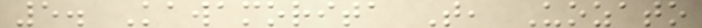5. Kawamorita T, Uozato
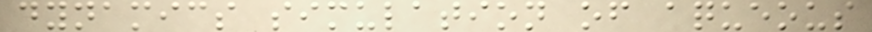dynamics simulation of aqueous
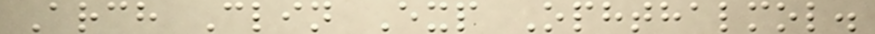Arch Clin Exp Ophthalmol.
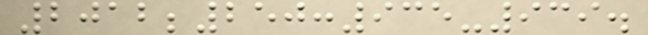2012;250:935-939.
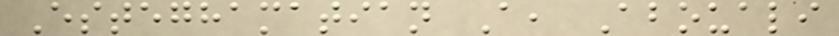Esteghamatian A, Abouali
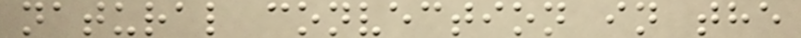natural convection in the
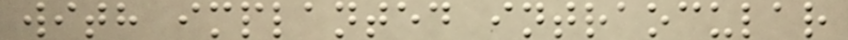with implanted intraocular
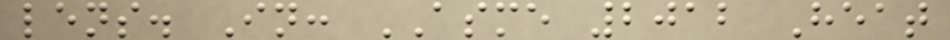lens. In: ASME 2012 Heat
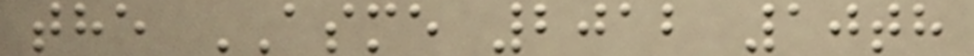the ASME 2012 10th
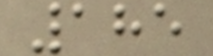185
